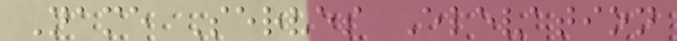Name Serves Elevation
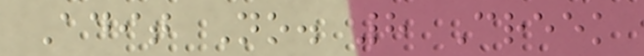Adit No. 8 Creek
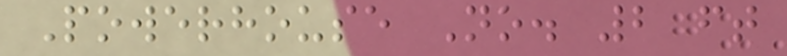Powerhouse No. 2 ft
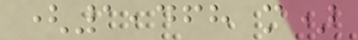(1,468 m)
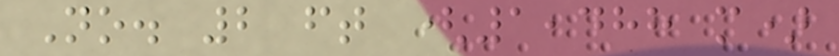No. 2 ft (1,488 m)
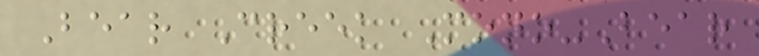Bear Creek Mono-Bear
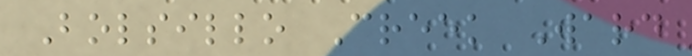Bolsillo Creek Ward
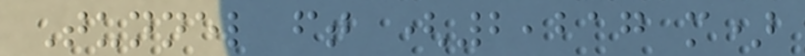Tunnel ft (2,217 m)
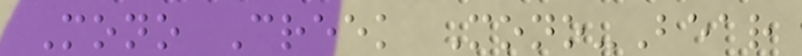Mono Creek Mono-Bear
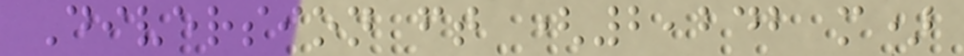Diversion ft (2,242 m)
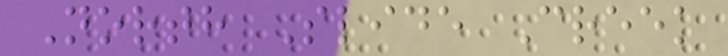North Slide Creek
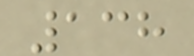138
